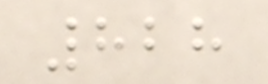828
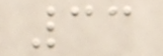33
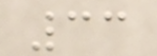33
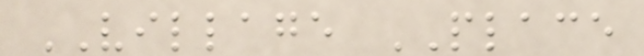VILLAGE PLACE
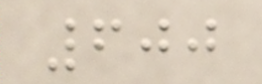600
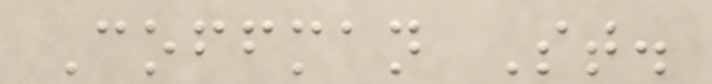Coffman St.
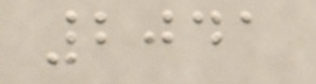2041
